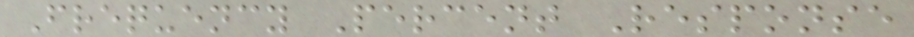Frequency Percent Response
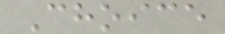Choice
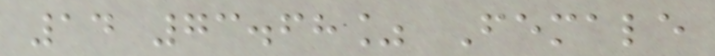14 73.68% Female
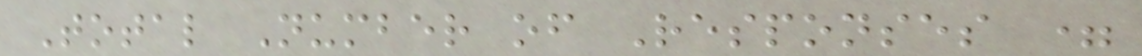Total Number of Responses =
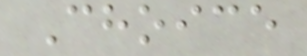Choice
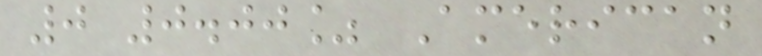0 0.00% American
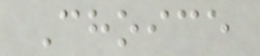Choice
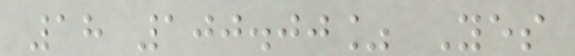18 100.00% Yes
